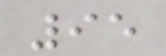95
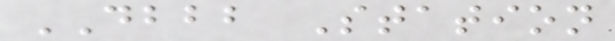DBBB Station
